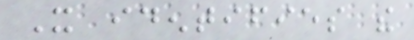It identifies the
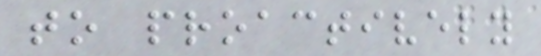to proactively
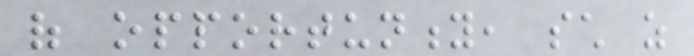of opportunity, such as
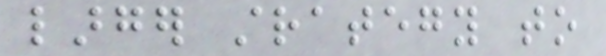larger strategy to
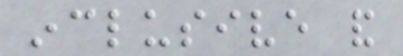inclusive and
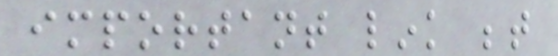important link between
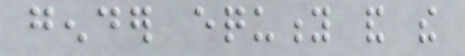gender equity and the
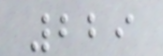229
